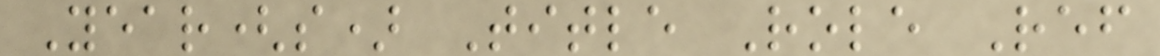Year(s) Title Role Ref
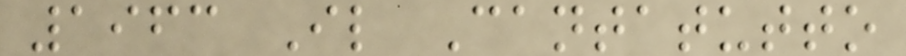1963 Il Cantatutto
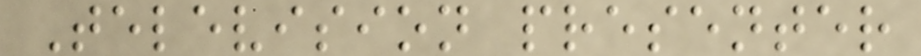Television presenter
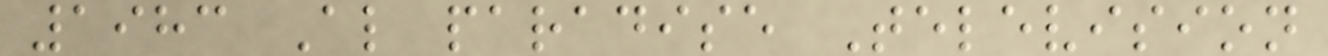1983 Al paradise Television
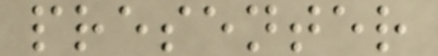presenter
